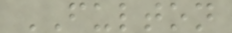FULTON
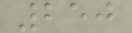250
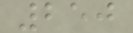250
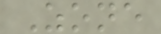Zone
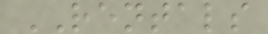RENTALS
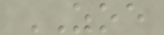ZOE
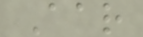Aar
